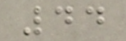44
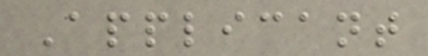Applicant
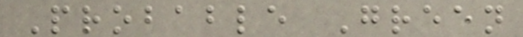Probable Green
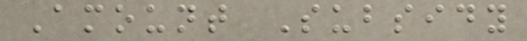Amount Subsidy
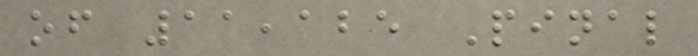of 11,125 Pinal
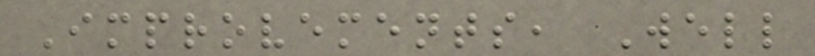Improvements, Well
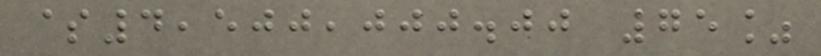$4,500,000.00 75%
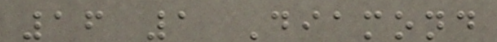16 1 Diamond
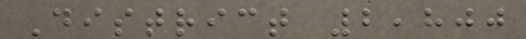District 2,800
